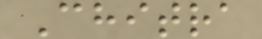Chitra
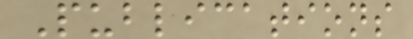Publications
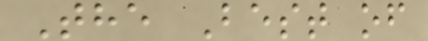The Best of
